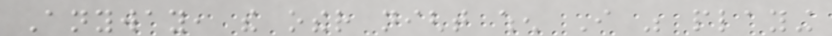Anyway, the other night when I was playing
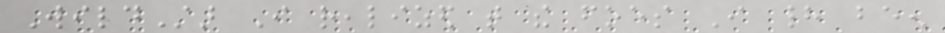WildStar I realized that the foes I had been
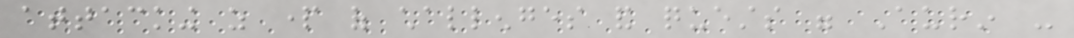attacking as part of challenges and quests were Aurin -
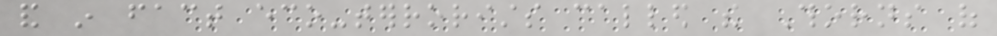and in fact eco-terrorists called the Thorns of
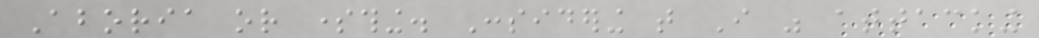Aboria or something. Considering that I was attacking
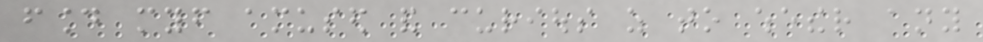found myself amused and curious as to whether any
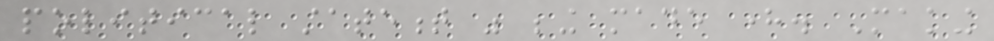political statement was being made here. Making
